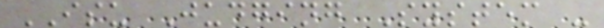ISU Judging System -
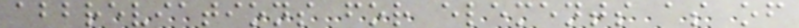abbreviations for elements as of
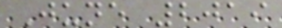June 2019
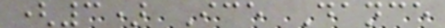(3) Ice Dance
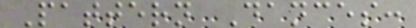Pattern Dances:
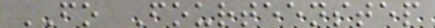FO Fourteenstep
